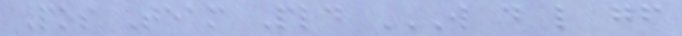Pos Team Pld W D L GF
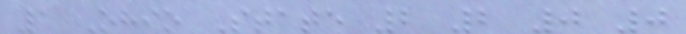1 Ohio State 2 2 0 0
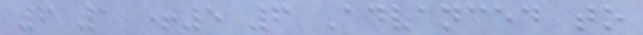6 1 +5 6 Advanced to
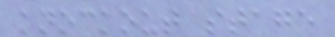knockout stage
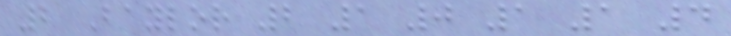2 Baylor 2 1 0 1 1 4
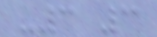-3 3
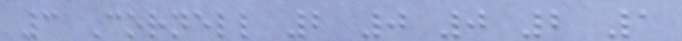3 Cornell 2 0 0 2 1
